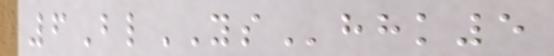6BlYShhk5
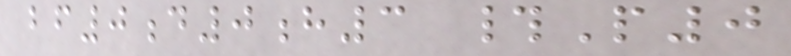bf0d0h3 #P0
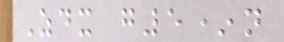Zdx g5*n
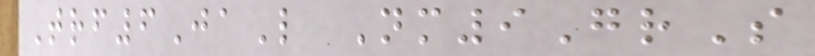Trf6JaL Nm9GrS
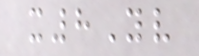x8Yv
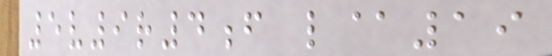5v9r4f l@19
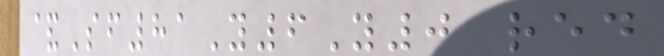&Sf81Y6Y0 red
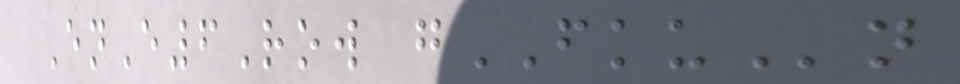EnE6Row gFKUn
